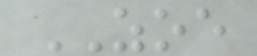ZOE
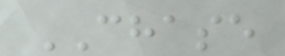CHASE
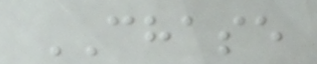CHASE
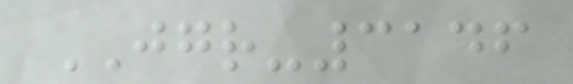JGR-3146
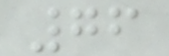76
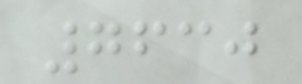7630
